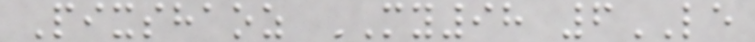Pixshaoz MY98 6LE
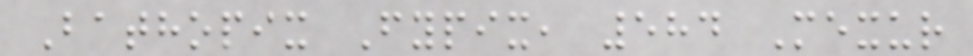Bathopix Fypix, 584 Mexur
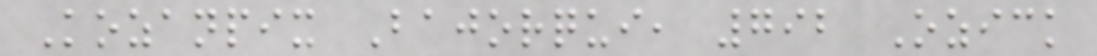Kozanpix Bajorqui, 792 Ozick
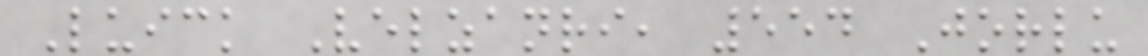Luick Velzanri, 554 Jorlu
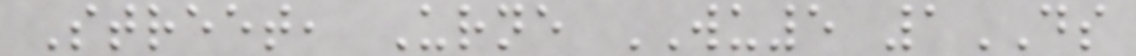Street, Urne WU5 1DS
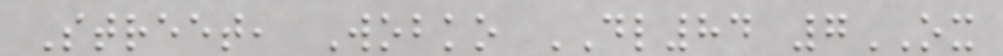Street, Wobko DL84 7OX
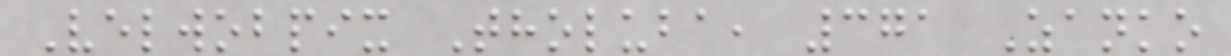Velwobpix Tholuba, 371 Zanko
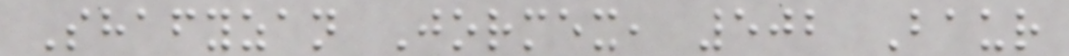Shafyzan Jormex, 502 Baur
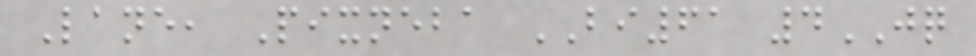Lane, Pixneba BI61 4JQ
